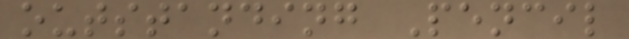outstanding Pencil
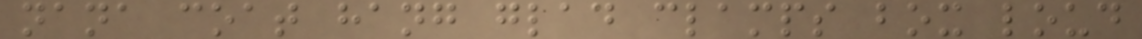nana coat hang glad clamps box loud
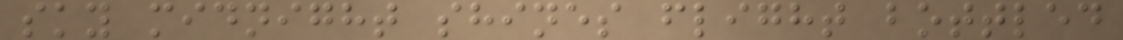sky midnight shines flight bottled
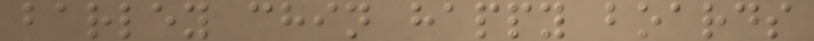barley chin happy boards
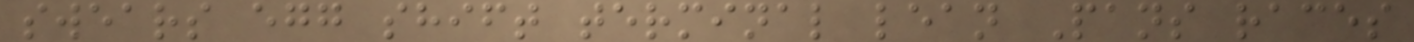swears egg shift terminal lean Pans races
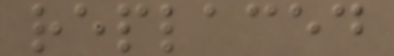replaced
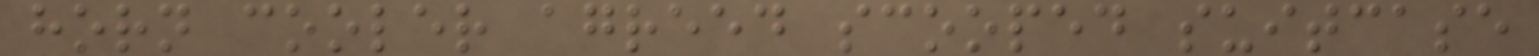horn cooler agreed scooped suitcase
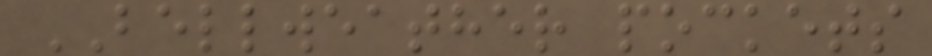BELLWEATHER pockets
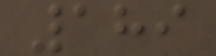189
